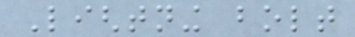Lightning bolt
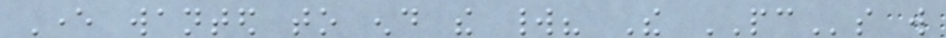Ever wanted to end the world? The PCs will
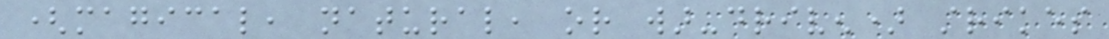(magical, natural, or war-driven) strikes
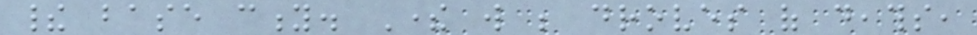their base city. There will be droves of deaths,
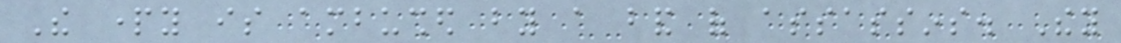The party is ambushed by a band of assassins. They
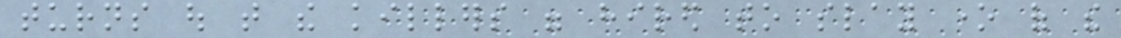turns out that the killers were hired to slay one of the
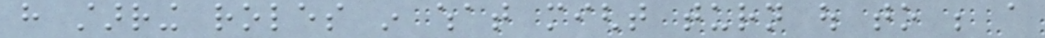have starring roles in what might turn out to be a
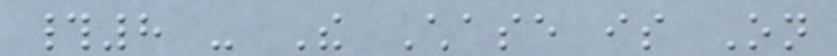#8 - The Chase is On
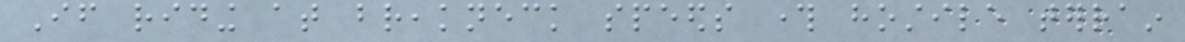If riding at breakneck speeds through hostile terrain
